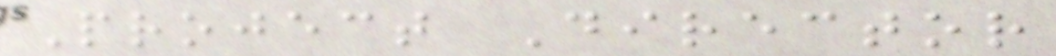Project Director
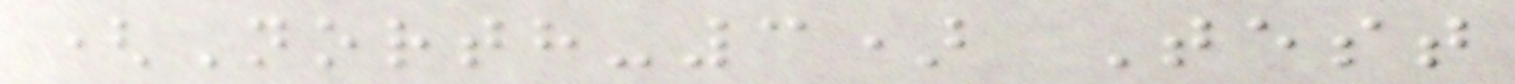(North-3) Test
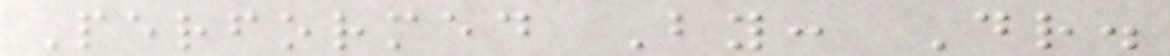Performed By: Dr.
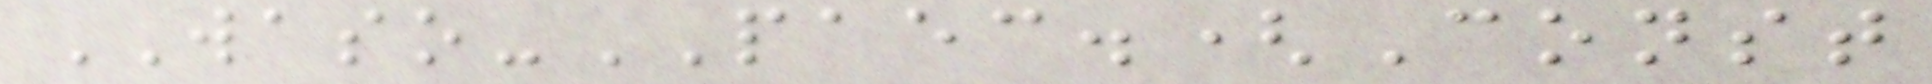WASO-PAEC.(Const
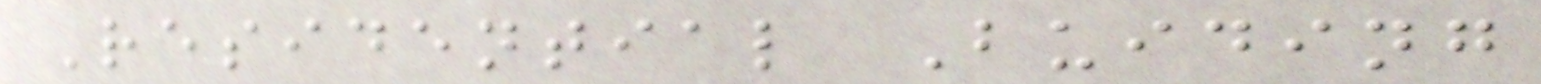Residential Buiding
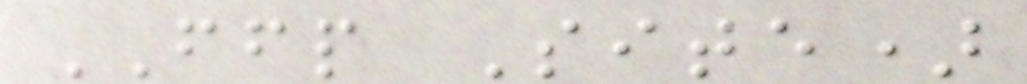FFP Site)
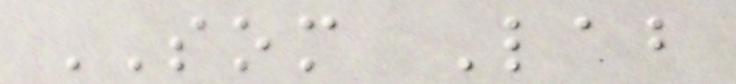SOM Lab
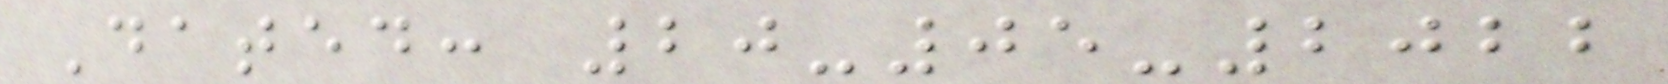Dated: 20-05-2022
